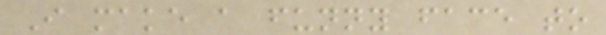I make a funny face to
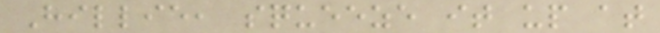Hillie, squeeze it up at
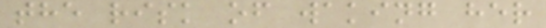the risk of waking her
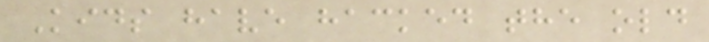Kids have hacked the old
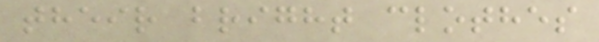their bright clothes
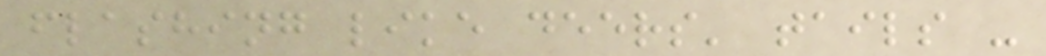flashing like deers' tails -
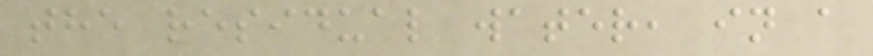the residual water, in a
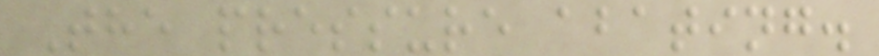The pressure abating.
